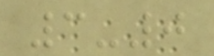3-0
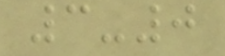3-0
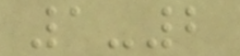1-2
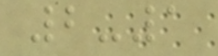2-1
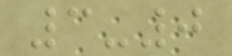3-0
